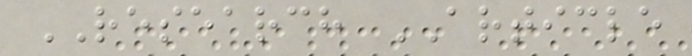RESEARCH ARTICLE
